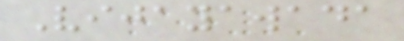Vijayawada
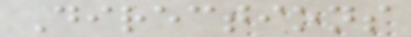Directions
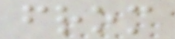from
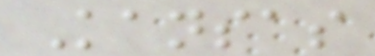Kansas
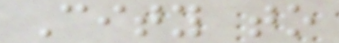City to
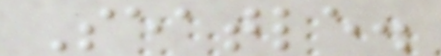Seatle.
